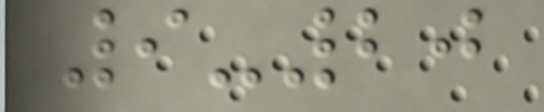9-20
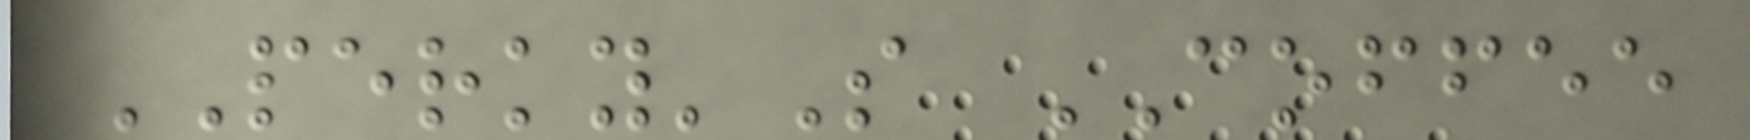PERKY'S COFFEE
